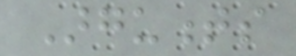Arguments
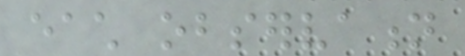each observation
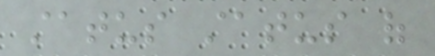status status of
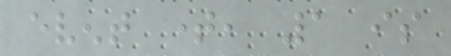event time, 1 is
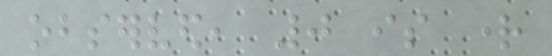observed, 0 is right
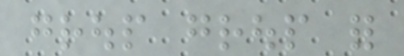group group for
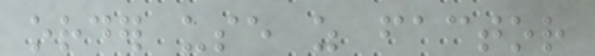order use as factor
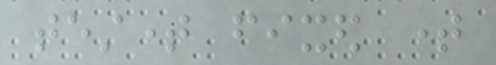testtime fixed time
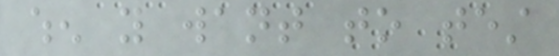when you want to test
